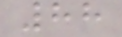88
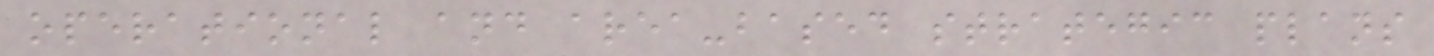operational and area-based strategic plans
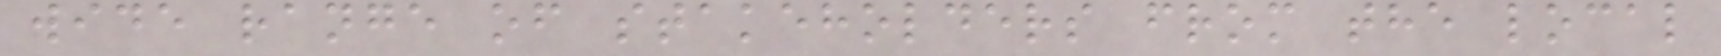wide range of stakeholders from the local
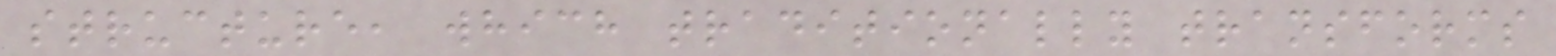structure, which traditionally transforms
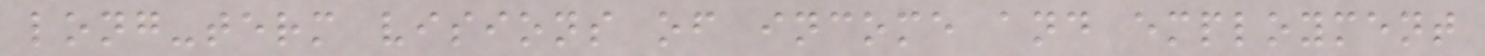long-term visions of income and employment
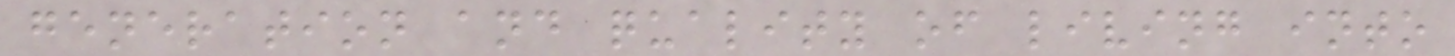generation and quality of living into
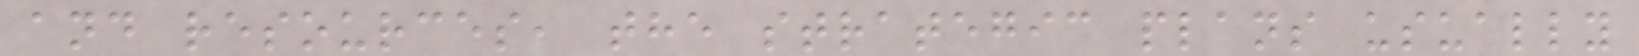and resources, the strategic plans usually
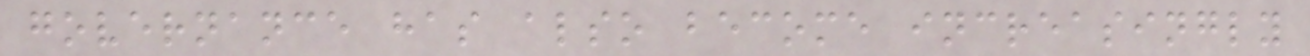governance has also become increasingly
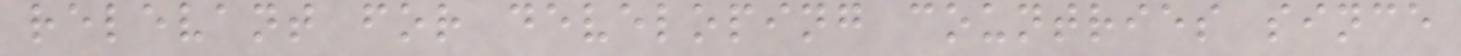relevant for developing countries since
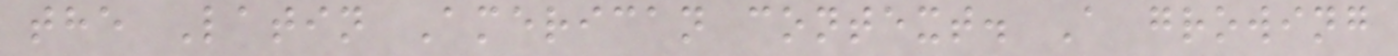the Latin American context. A growing
